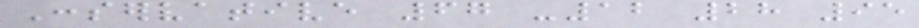Conservative 67 -12 28 95
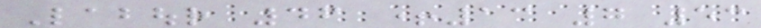Labour 46 +13 7 53
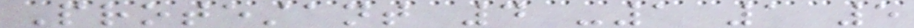Protestant 4 -1 1 5
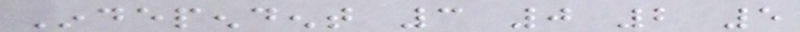Independent 3 0 2 5
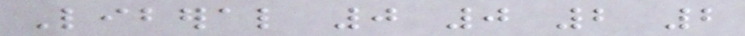Liberal 0 0 2 2
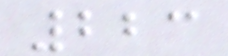223
